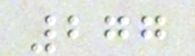277
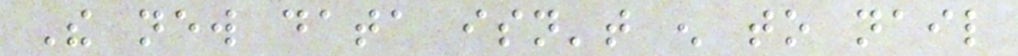The new data isn't enough to nail
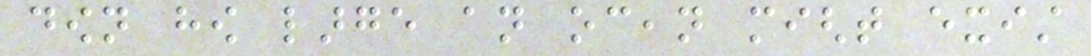down how large an ocean might exist
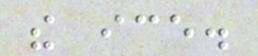the ice.
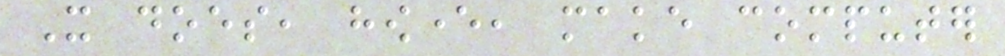It does, however, make computer
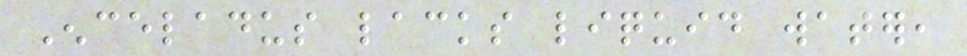Enceladus lacks liquid water,
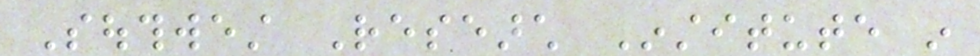Southwest Research Institute in
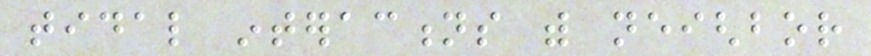tidal interactions with neighbor
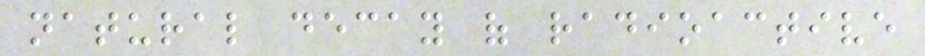natural decay of radioactive
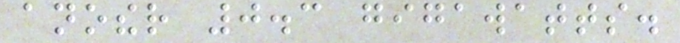another 0.3 gigawatts.
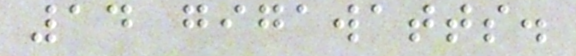14 gigawatts.
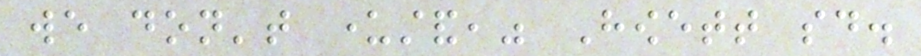we don't understand," Howett said.
